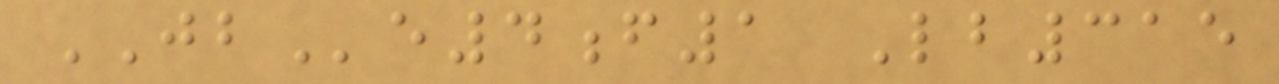JBe4f1 Lb315
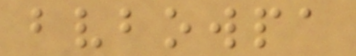bvbowpa
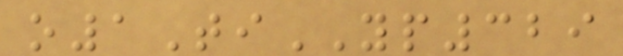o1TiYP329
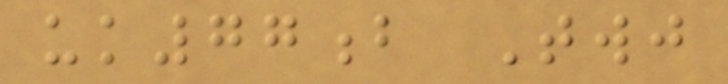uk77b Twj
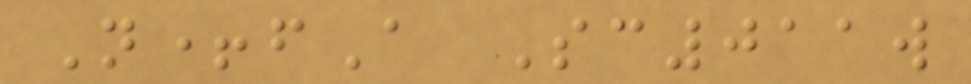N+fA Sc011w
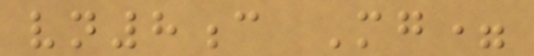vn8c Mg=
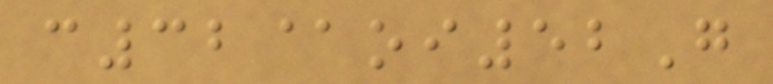c32@oi52G
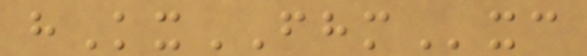hKxFHMxc
